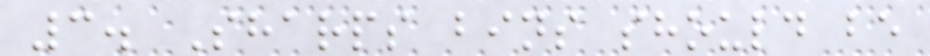3. Sharps bins should be
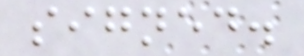signed.
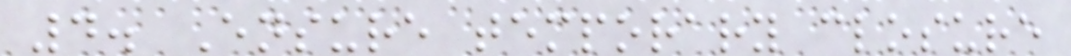4. Ensure temporary closure
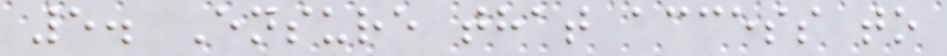5. Ensure that access to
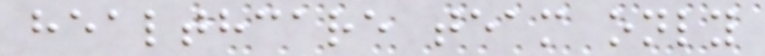healthcare team only
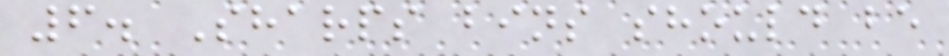6. Sharps bins should be
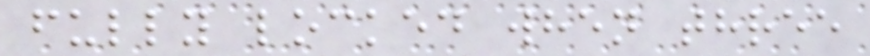fully locked when three
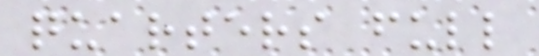quarters full
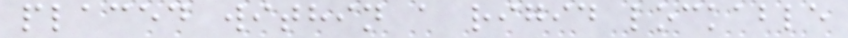placed within a rigid lockable
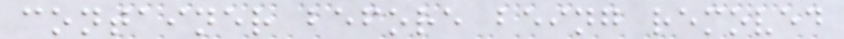container before being removed
